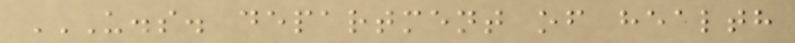U.S. DEPARTMENT OF HEALTH
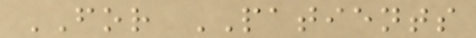FOR PATIENTS
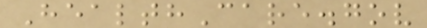HealthCare.gov
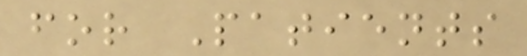for Patients
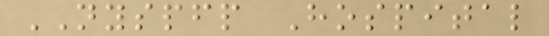NYSPFP Hospital
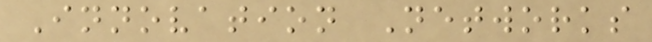Innovation Networks
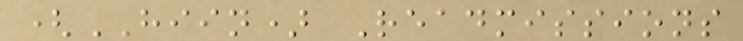(HIIN) Readmissions
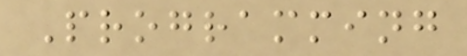Programming
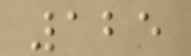125
